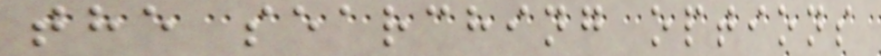the searching options
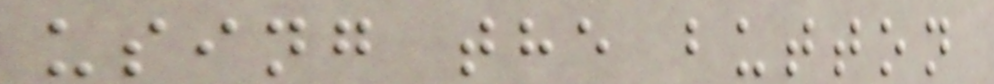using the button
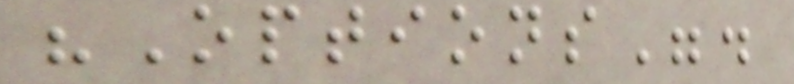"Options".
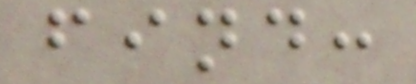find:
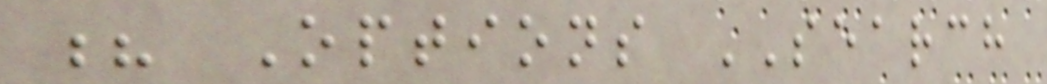? Options SEARCH
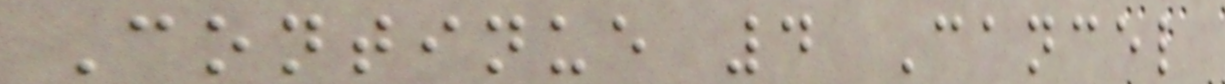Continue 4 Cancel
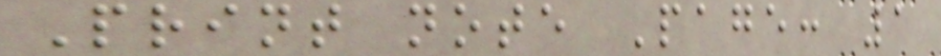Print note Page: 1
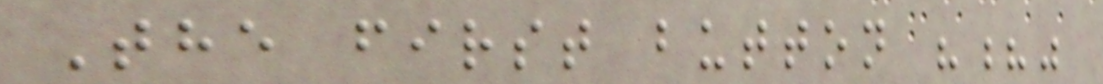The first button "?"
